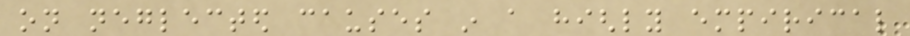on neglected causes in a highly empirical
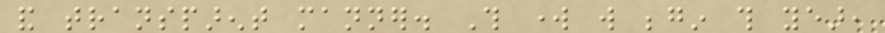and transparent manner. This work will begin this year,
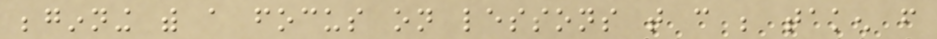beginning with a focus on lessons that can be taken from
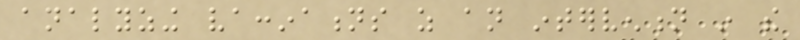analyzing vaccinations as an intervention in the
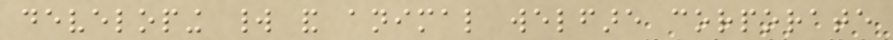developing world and animal welfare corporate
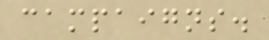campaigns.
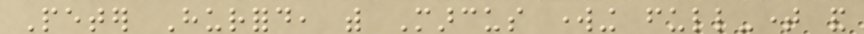Peter Hurford, with Marcus working full-time and
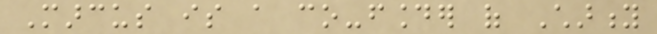Marcus is a co-founder of Charity
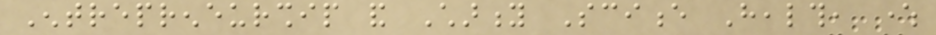Entrepreneurship and Charity Science Health, where
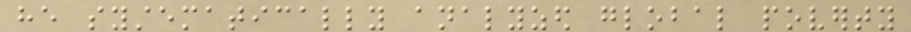he systematically analyzed global poverty
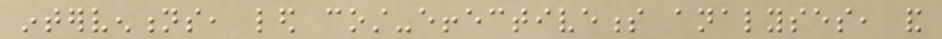interventions, led cost-effectiveness analyses, and
